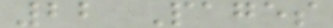22 Pages
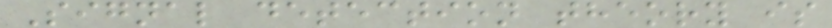Signal detection theory is
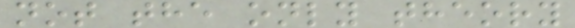not the only theory
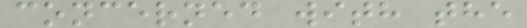concerned with the
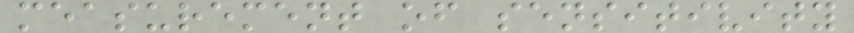measurement of sensitivity
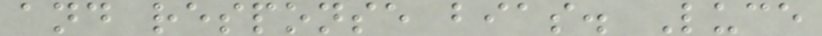and response bias. Luce
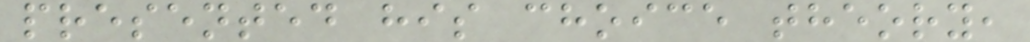presented his choice theory,
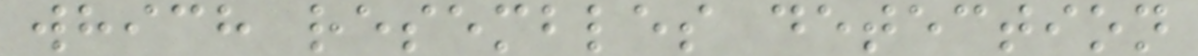which resembles detection
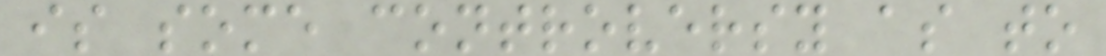is some controversy as to
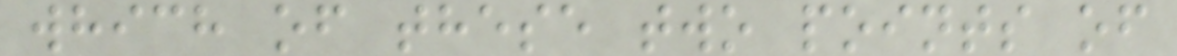which of these two points of
